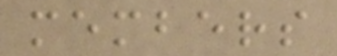members
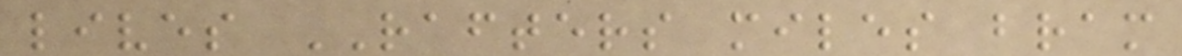lives RAFTERS miles bram
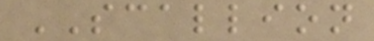SCALLION
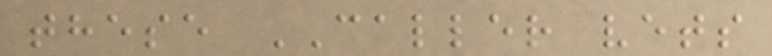these CALLER vets
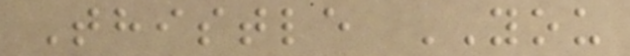Thistle YOU
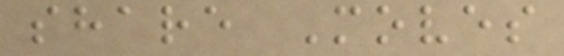share Moves
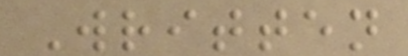Written
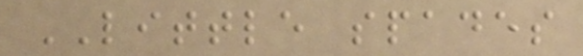LITTLE spades
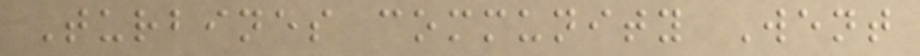Turbines community Went
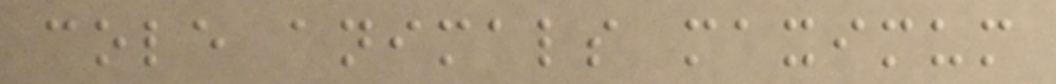cole animals maximum
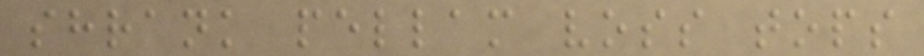shrank pellam voss tops
